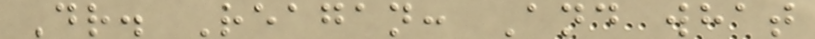Dr. Reagan: And what
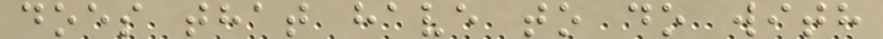does that have to do with
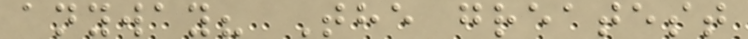anyway? The greatest
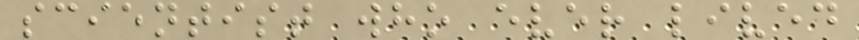scientist who ever lived
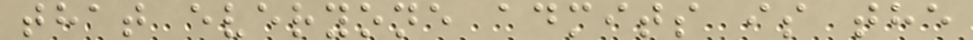that everyone admits is the
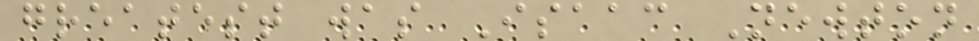greatest was Isaac Newton
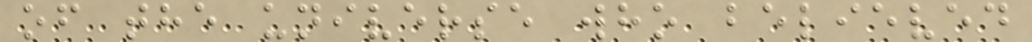of the universe who believed
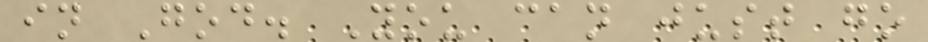in God. You can just go
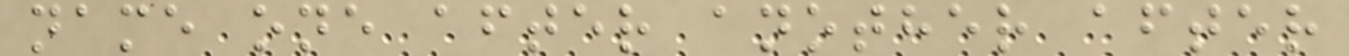name one after another after
